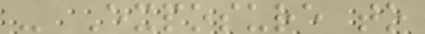- Exposure to
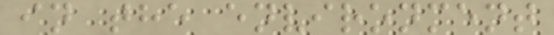in the environment
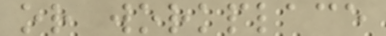or workplace
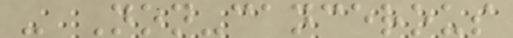- Non-cancerous
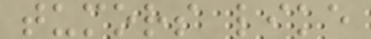tumors like
